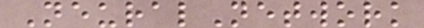NeuralNetwork
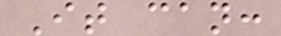It can:
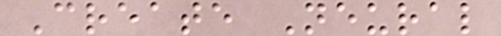Create Neural
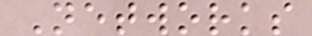Networks
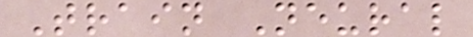Train Neural
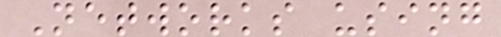Networks using
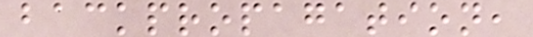backpropagation,
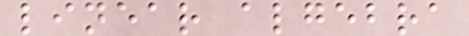linear algebra
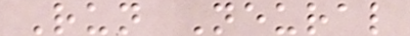Run Neural
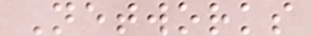Networks
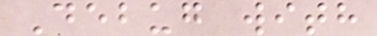Debug with
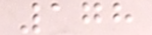178
